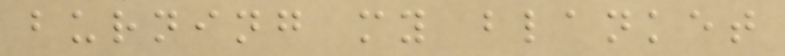burning my blanket
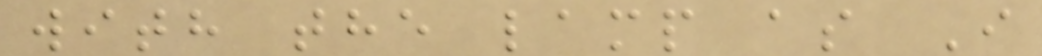with the lamp as I
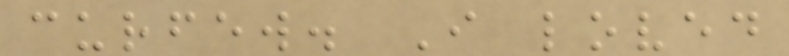curfew. I loved
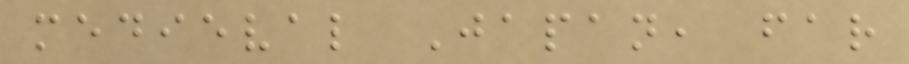medieval Japan, far
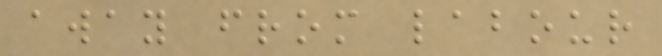away from labour
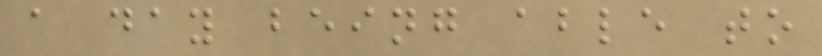a day being able to
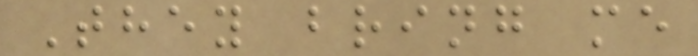They bring me
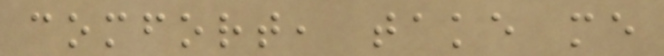comfort, take me
